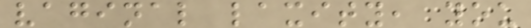vaginal laxity, you
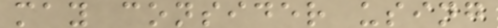may consider using
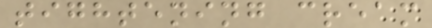tightening cream
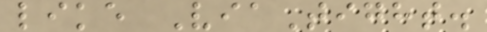like ViaTight.
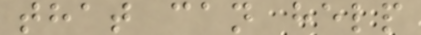that can help
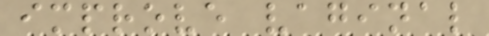improve vaginal
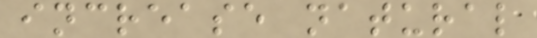increase natural
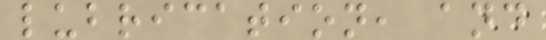lubrication, and
